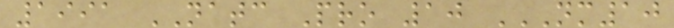1991 NATC Pro 10 NM10
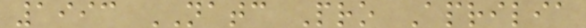1993 NATC Pro Aprilia
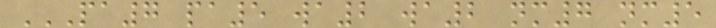PA7 PA5 WA2 WA2 NM7 NM5
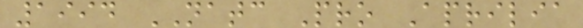1994 NATC Pro Aprilia
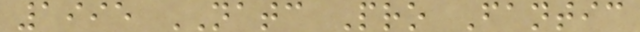1995 NATC Pro Fantic
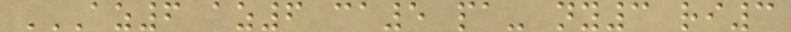AZ6 AZ6 CA5 PA- NY3 RI3
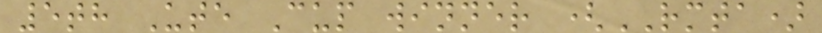5th Ute Cup winner (RMTA)
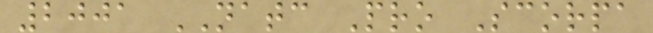2001 NATC Pro Scorpa
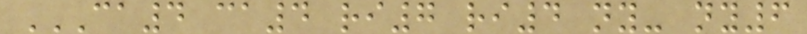CA4 CA4 RI7 RI4 NY- NY6
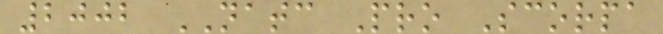2002 NATC Pro Scorpa
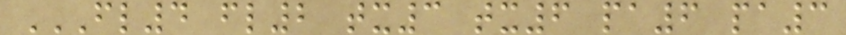FL4 FL2 TX3 TX6 PA6 PA3
